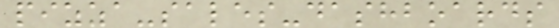pizza-sales-dashboards
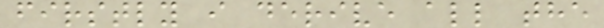firstly i derive all the
